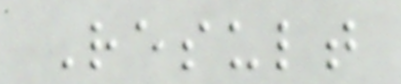Result
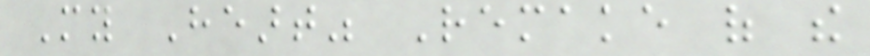My Heart" Remake of the
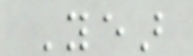Year
